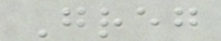Greg
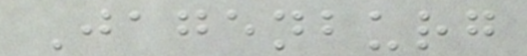Jagenburg
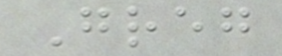Greg
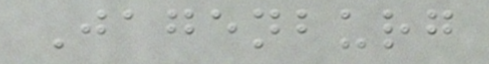Jagenburg
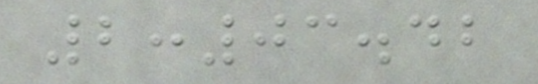2:03.42
